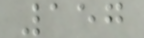157
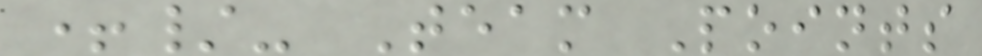+/- Team Points
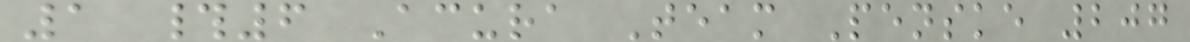1 #6 Acura Team Penske 207
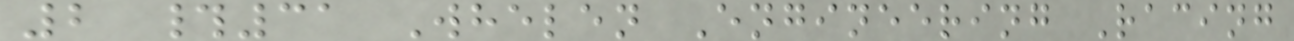2 #31 Whelen Engineering Racing
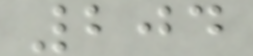204
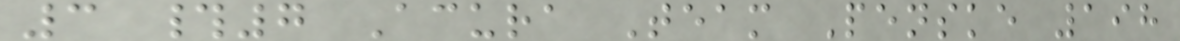3 #7 Acura Team Penske 198
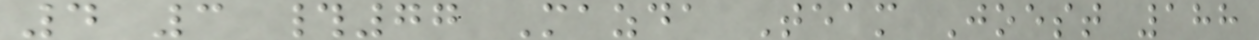4 3 #77 Mazda Team Joest 188
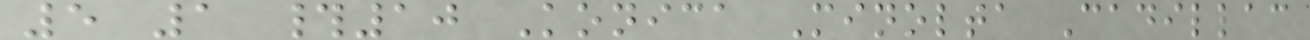5 1 #10 Konica Minolta Cadillac
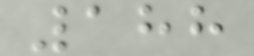188
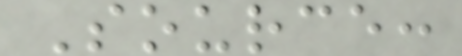Source:
